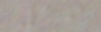19
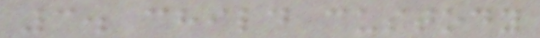3. child custody
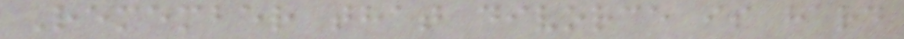Remember that divorce is hard
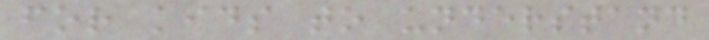for kids to understand
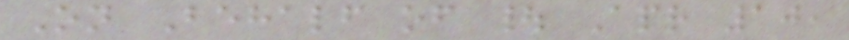On Behalf of | Apr 10,
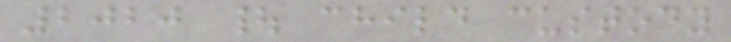2020 | child custody
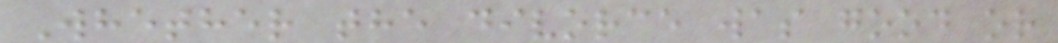Whether the divorce was good or
